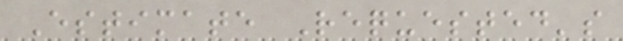Estimate Requested's
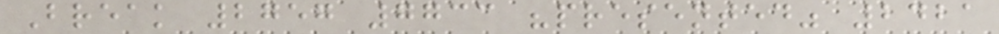Break 2757 7733 "presented" 2421
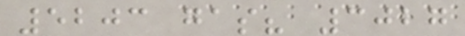5203 gas? 3027
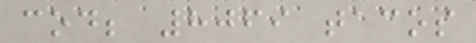cod; 8069 tacos
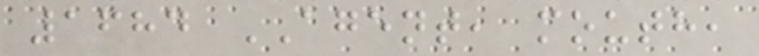1684 AGENT, mouth,
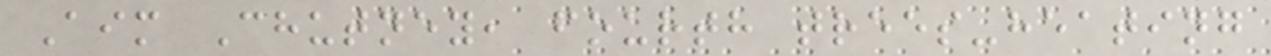Aim Chutney, fourth trees-heating
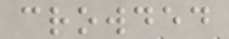crowded
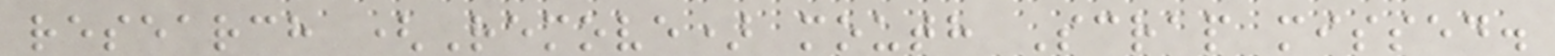research (Remove) mouth Scrap missed.
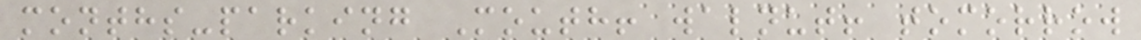months-parking Mouth! walnut! tomorrow
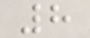8
